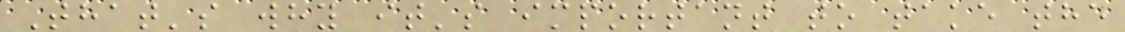That's why it's important to take the
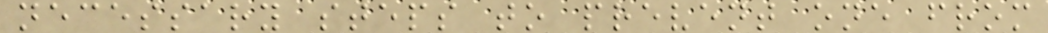necessary steps to prevent one from
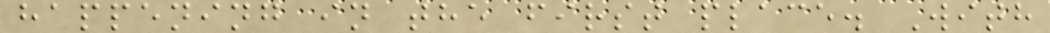happening in the first place. With
